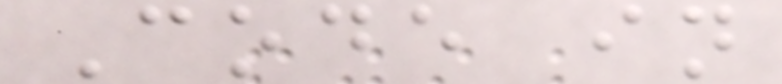Code in
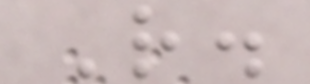R.
